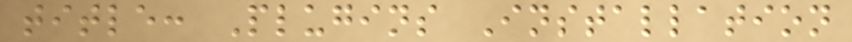title: Plugins Installation
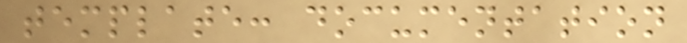template: documentation
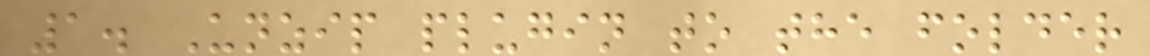1. Unzip plugin to the folder
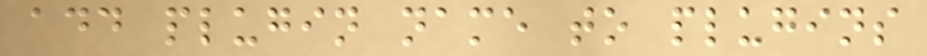add plugin name to plugins
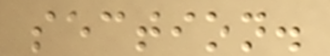section.
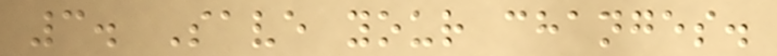3. Save your changes.
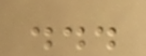...
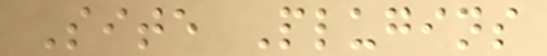Site Plugins
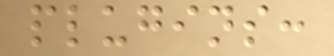plugins:
